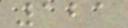121
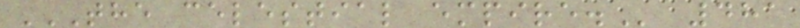THE CELESTIAL EMPIRE. 481
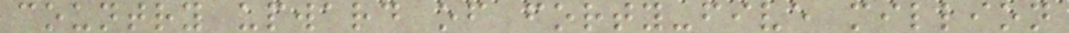country upward of forty-five million
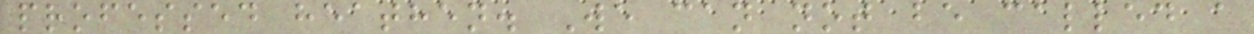professed heathen. We can not be called a
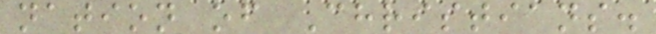nation of Christians.
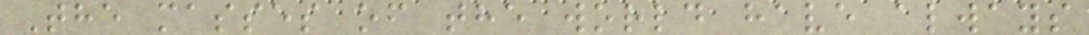The masses of the world have always
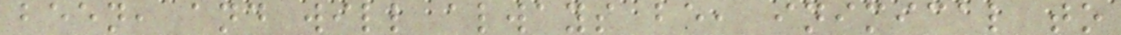been, and will always be, inimical to
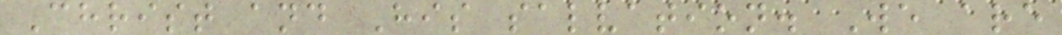Christ and His salvation. We are
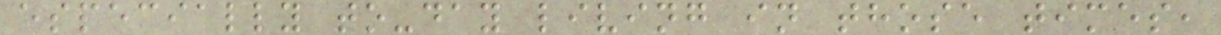especially to-day living in those times,
